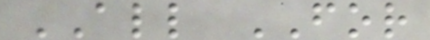ALL FOR
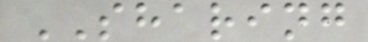SHARING
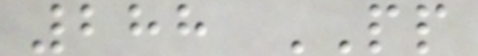288 PP
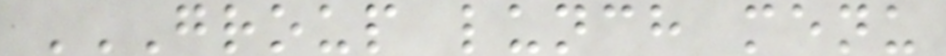GROUP LUNCH MENU
